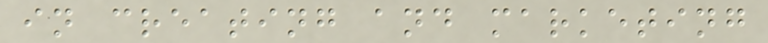in creating and marketing
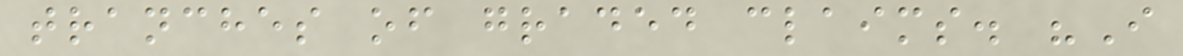tranches of graded claims. "I
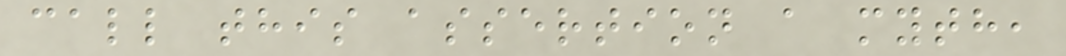call this assertion a myth,
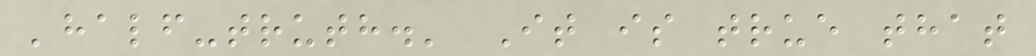'half-truth.' It is true that
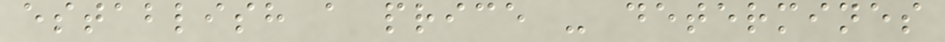establish a price - determines
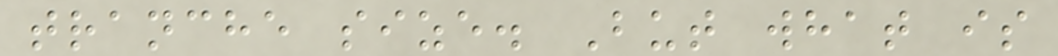tranche size. But what is
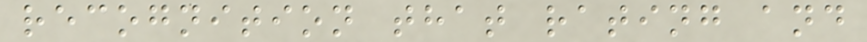recognition that rating and
